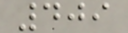409
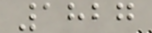1827
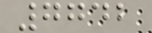7742
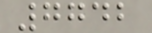7742
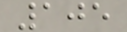105
